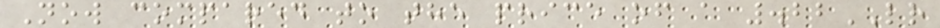Now compared to the price of a .22LR
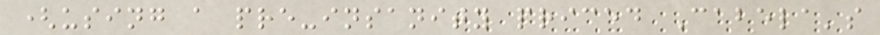(using a pre-insanity priced Cabela's
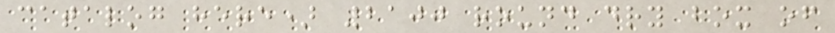catalog here) 2100 round dry box of
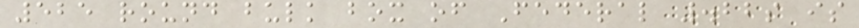525 round bulk box of Federal .22s is
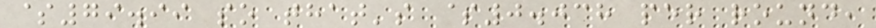$79.99 so that's $0.038 per round,
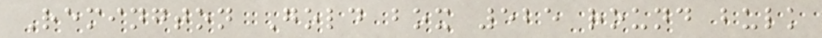Remington Gold box 525 round bulk
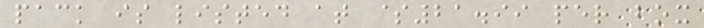pack is listed at $21.99 per box
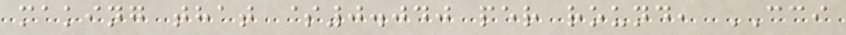making that $0.040 per round, CCI
